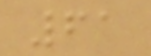61
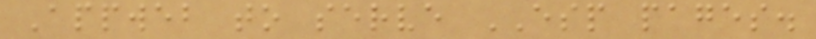Appweb to serve ESP pages.
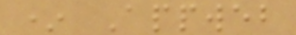* Appweb
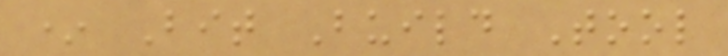* Bit Build Tool
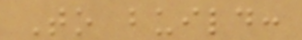To build:
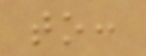to:
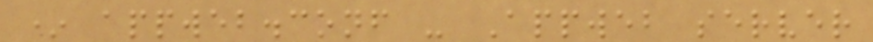* appweb.conf - Appweb server
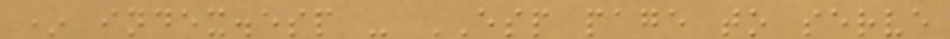* index.esp - ESP page to serve
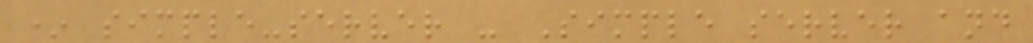* simple-server - Simple server and
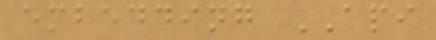embedding API
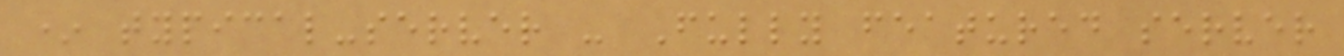* typical-server - Fully featured server
